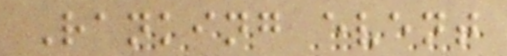Ranking event
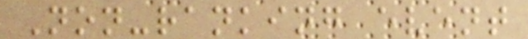Non-ranking event
